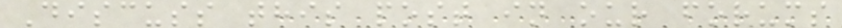Discuss this post in our forums
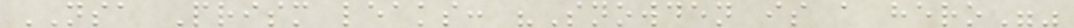NSA Prism leaks: "Snowden is a hero""
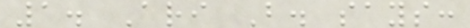1. Ari B. says:
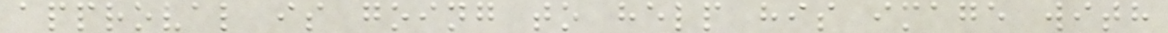approval is going to help his image with
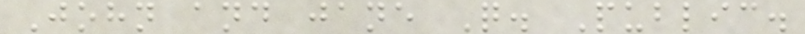John and jane Q. Public.
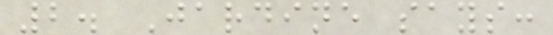2. Jardine says:
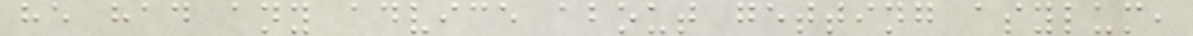he had any advice about getting asylum,
